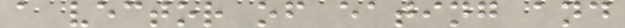a vector of eating and
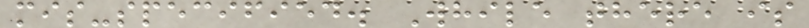mis-specified. While there is
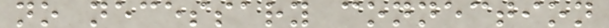no necessary connection
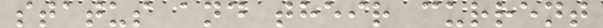status and their current
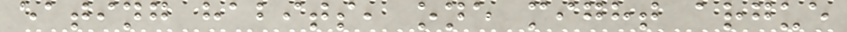eating habits, one might argue
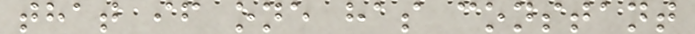that if one has constant
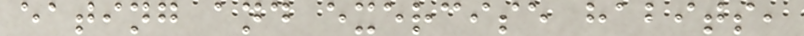eating and exercise habits,
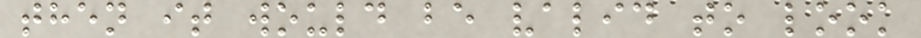then it would be valid to look
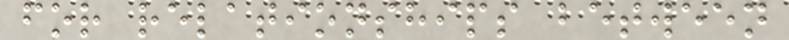for relationships between
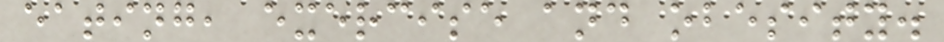eating, exercise and obesity.
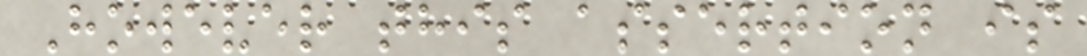However this assertion is
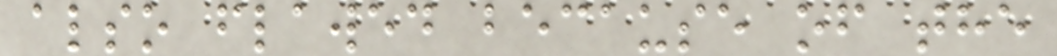also flawed because of the
